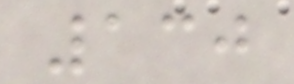130
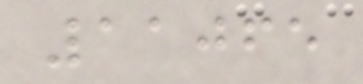11065
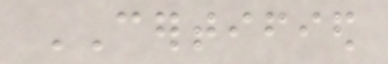CERTIFIED
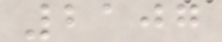2107
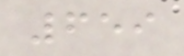659
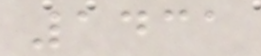1431
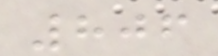806
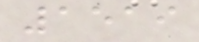1519
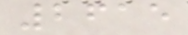2615
